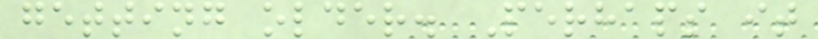getting older. Perhaps it
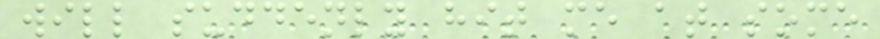will suddenly hit me at some
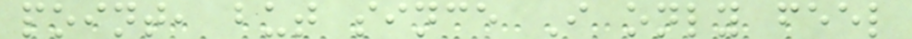point, but since I only feel
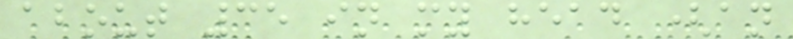about 35 in my head (an
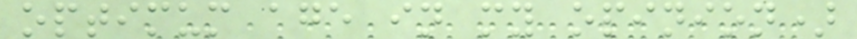optimum age in my opinion)
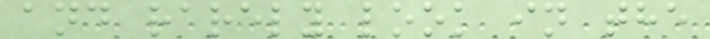and rarely look in the
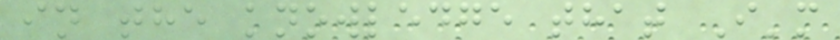in the knowledge that I'm
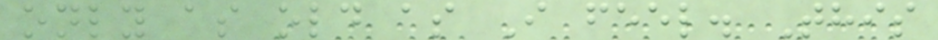only as old as I feel. This
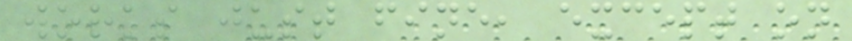works just fine, except on
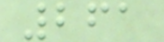261
